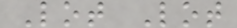Lot Lot
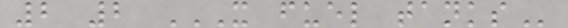2 2 X FUEL TANKS
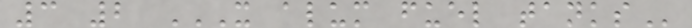3 2 X ALUM FUEL TANKS
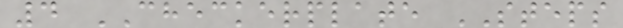4 CHECKERPLATE STEPS
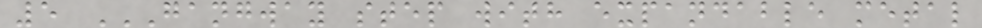5 GANGWAY STEP WITH EXPANDABLE METAL
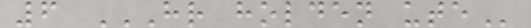6 HR HOLDEN UTE
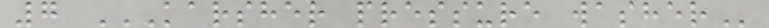7 KARSHER PRESSURE WASHER
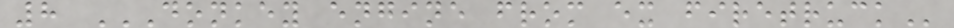8 DONKEY ENGINE FROM EX FIRETRUCK
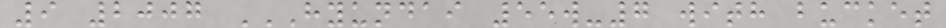9 2007 HYUNDAI 55W-7 WITH BUCKET
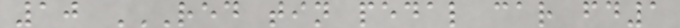10 RED TIN PEDAL CAR FD1
